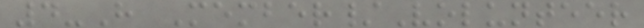4-H Member/Volunteer
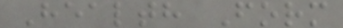Health Form
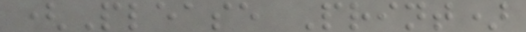(Please Print)
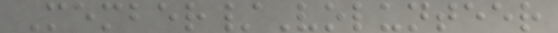Member/Volunteer
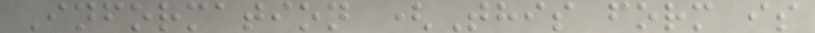Information (This form is
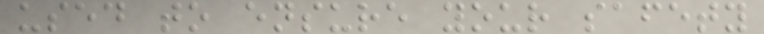used to ensure your safety
